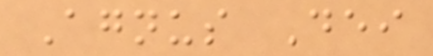Agnus Dei
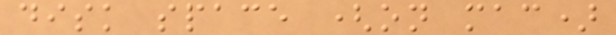disk space (on mac)
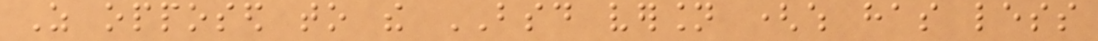As opposed to the BSD version (which has less
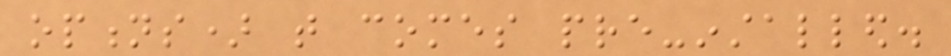options) that comes pre-installed.
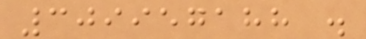309957188 .
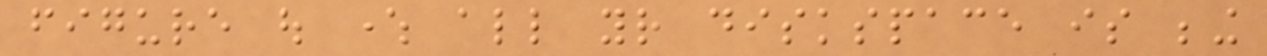figure out where all your diskspace is being
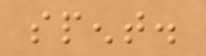spent.
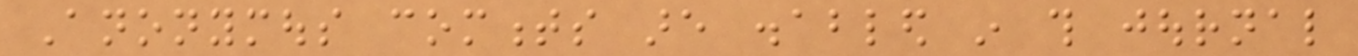Anonymous comments are disabled in this journal
